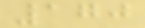170
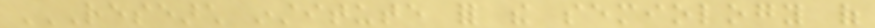RESEARCH INSTITUTE FOR THE SEMIOLOGY OF
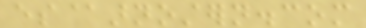es@arnostern.com
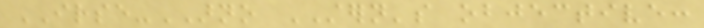IRSE-ARNO STERN's objective:
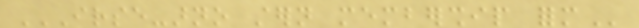IRSE-ARNO STERN MEMBERSHIP FORM
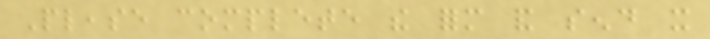Please complete the form and send it
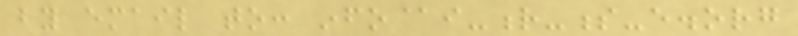by email to: info@i-r-s-e.org
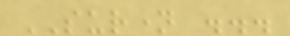SURNAME ...
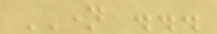NAME ...
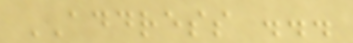ADDRESS ...
